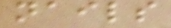nails
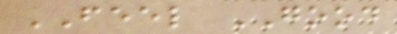FEEL GOOD
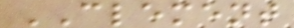CLEMENT
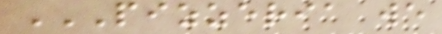PIZZERIA WE
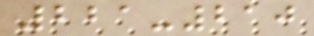221-210
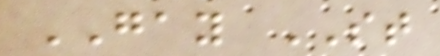GAY ST
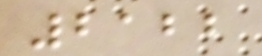2122
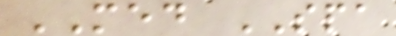MED SPA
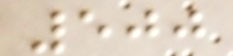500
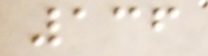136
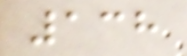138
